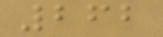262
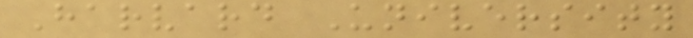Harvard University
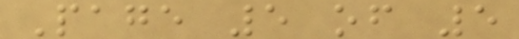Page 5 of 5
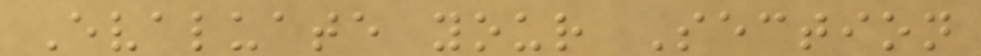Evaluate your Section
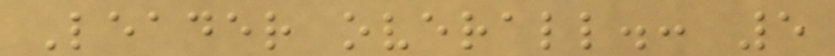Leader overall.: 5
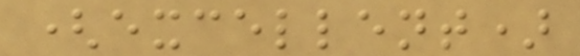(excellent)
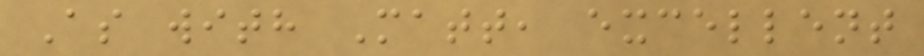As with Matt, excellent
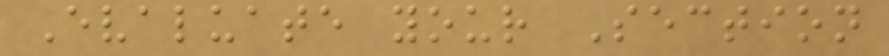Evaluate your Section
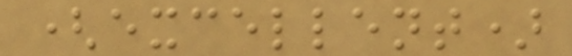(excellent)
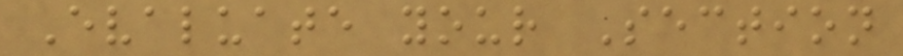Evaluate your Section
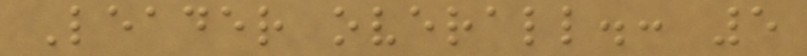Leader overall.: 5
